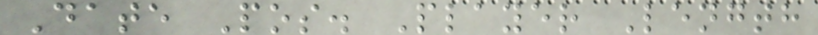Date Pos. Player Length
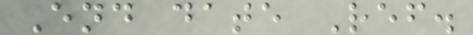End date Ref.
